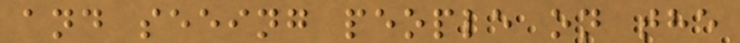and seeing people on the
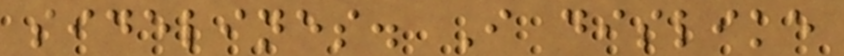sidelines. I dislike
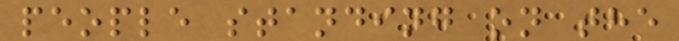people standing on the
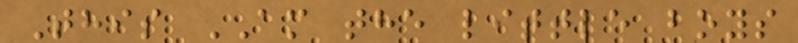This AM the little boys
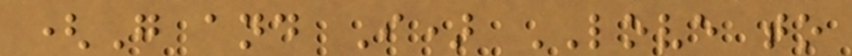(G and I) LOVE to
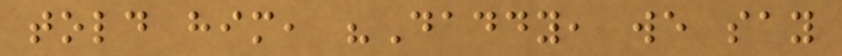told him, "Daddy, we say
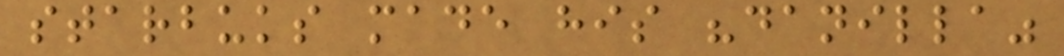starbuks made his "danilla"
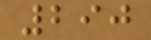290
